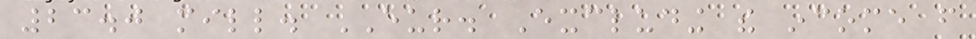23.0 mill. EUR. Excluding the income from
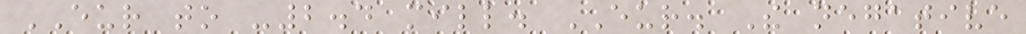EUR to -2.4 mill. EUR. The negative
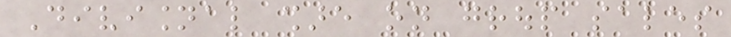Divisional share on group sales
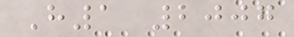H1 2007
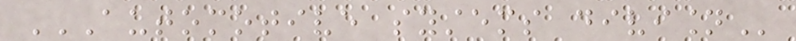AUTOMOTIVE SYSTEMS DIVISION
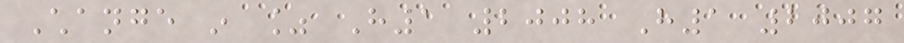Change in % H1 2008 H1 2007
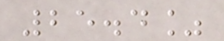25.4%
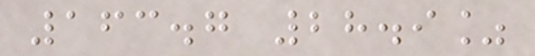163.7 28.9%
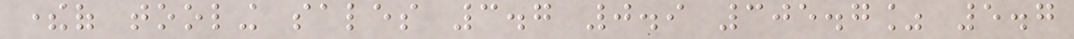thereof tooling sales 3.7 0.9 305.7% 5.7
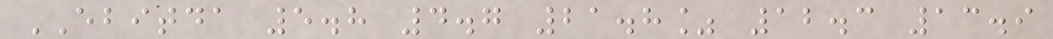EBITDA 5.8 4.7 21.8% 12.3 13.9
